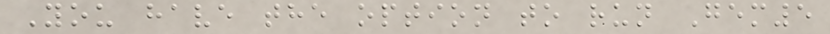You have the option to run Gem5
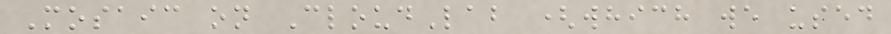Mosaic on CloudLab (which we used
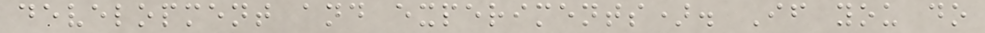development and experiments). If you do
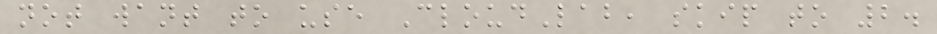not want to use CloudLab, skip to 2.
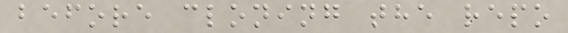before cloning the repo
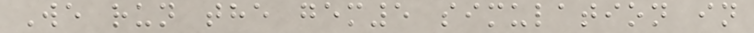We run the gem5 simulation in
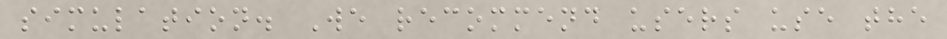simulation. We recommend users use the
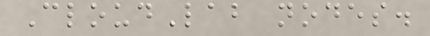CloudLab nodes.
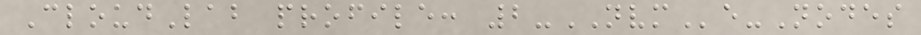CloudLab profile: 2-NVMe-Nodes
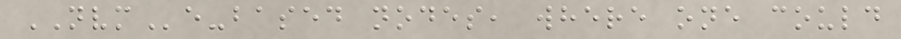NVMe-based nodes, where one could
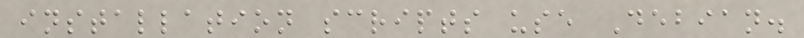installation scripts use Debian.
